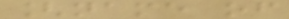[name of
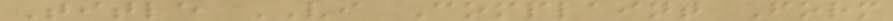Title VI Complaint Form
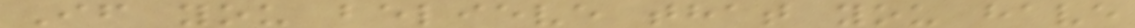If you believe that you have
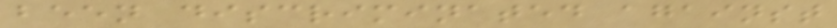been discriminated against
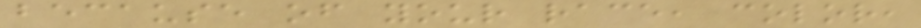because of your race, color,
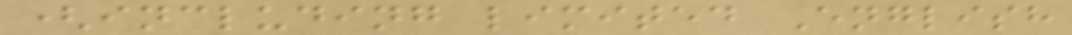(including limited English
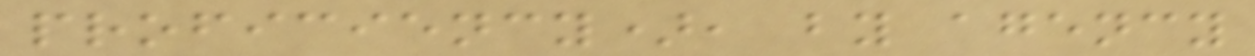proficiency), by agency
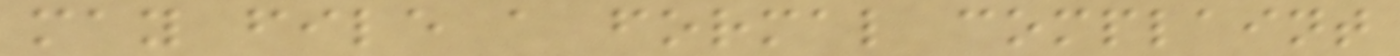may file a formal complaint
